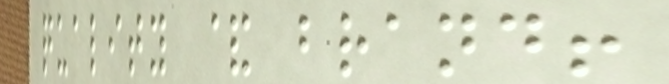quality & brand!
